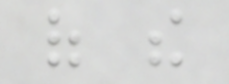of the
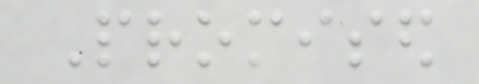Promised
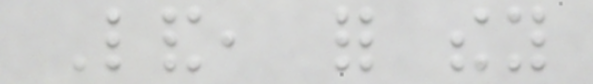Land, for they
